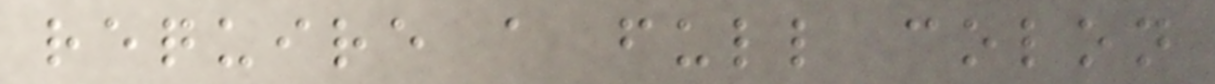require a full colon
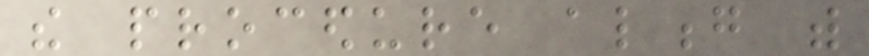the procedure along with
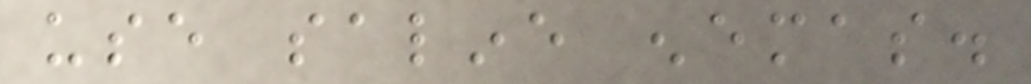use saline enemas.
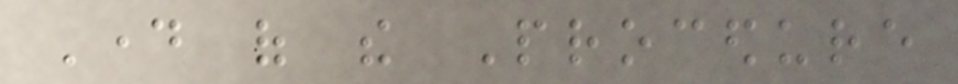Day of the Procedure
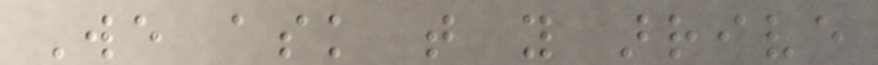We ask that you arrive
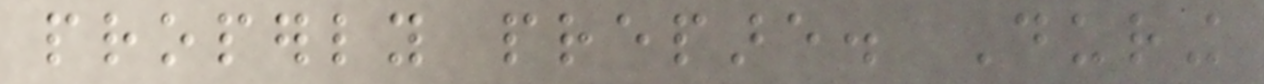properly prepare. During
